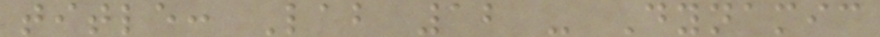title: Lab 12 - Dynamic
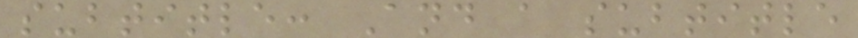subtitle: And a subtitle
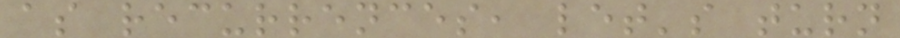as recurrences, let's turn
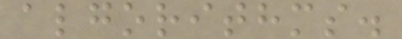algorithms.
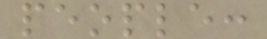people:
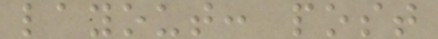layout: post
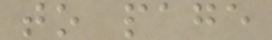to page
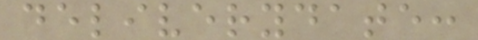deliverydate:
